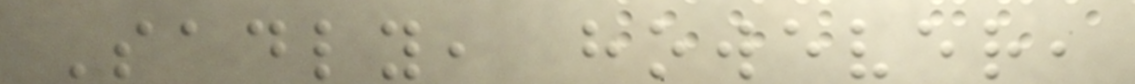Sadly, however,
